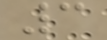3
